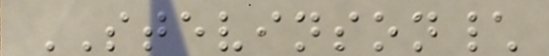STEVINSON\
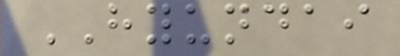HYUNDAI
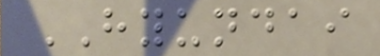HYUNDAI
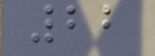22
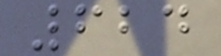624
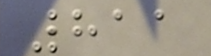811
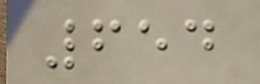654
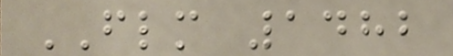FLM 1482
